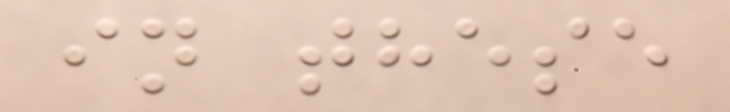in these
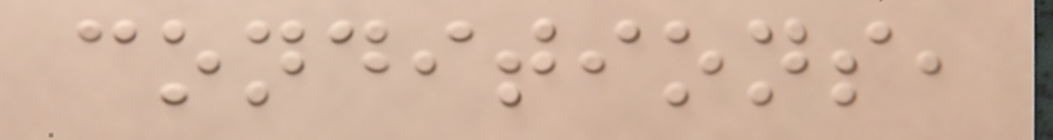conditions,
